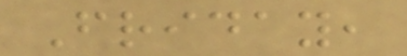Friday,
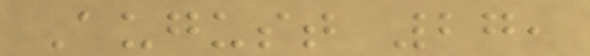August 27,
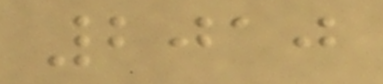2010
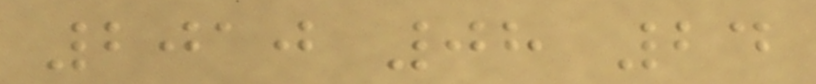2010 08 24
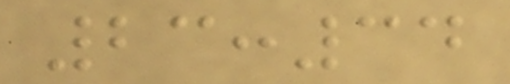23:34
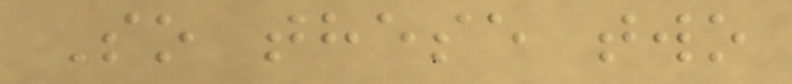So these two
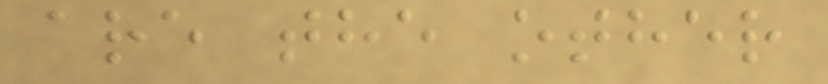are the other
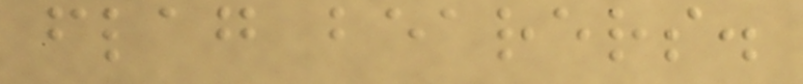flag bearers.
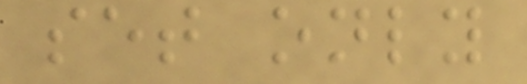set only
